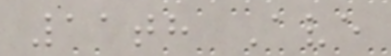11th Ave
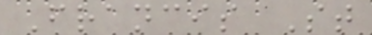Francis St
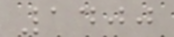1400
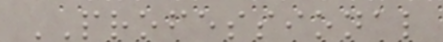PROFESSIONAL
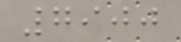7900
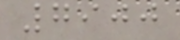7900
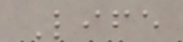Life
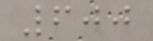600
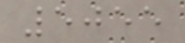5055
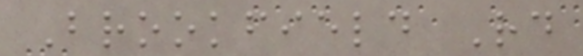Brookfield Rd
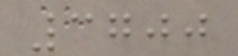3700
